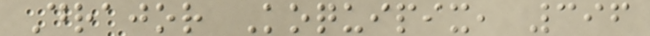Drajor Koquipix, 396
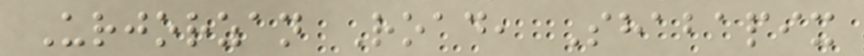Urjorzan Road, Shabapix
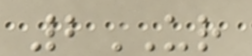2UR
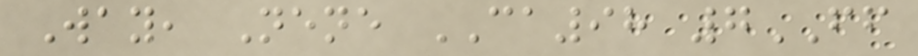Way, Nene CA98 7FF
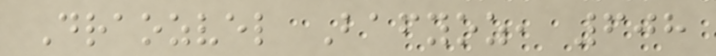Draozvel Bafyoz, 608
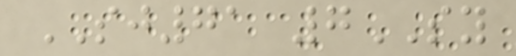SJ71 7SY
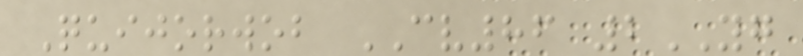Quijorwob CV86 2YG
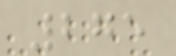275
